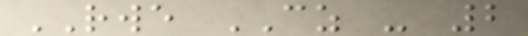RWE CZ - 2
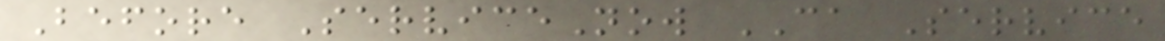Before ServiceNow CA Service
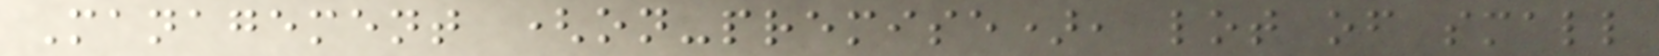Management (on-premise), lot of small
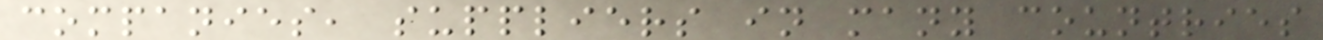companies, suppliers in many countries
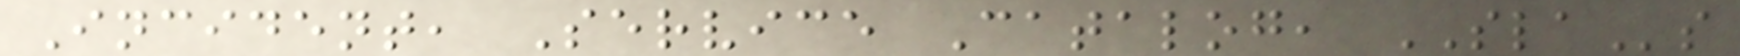Incident, Service Catalog, SLAs
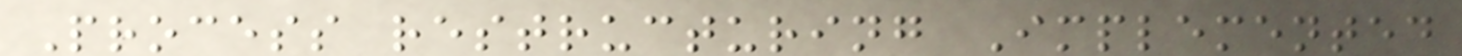Process restructuring Implemented
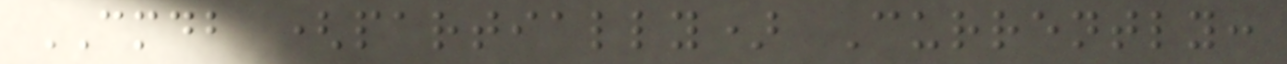CMDB (partially) Currently:
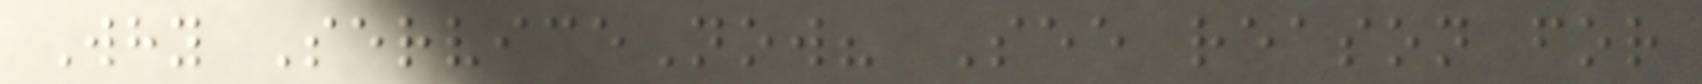Why ServiceNow? See reason for
